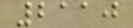2110
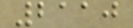2110
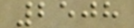2508
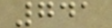741
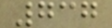737
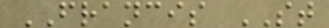FRANCIS ST
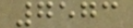7573
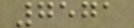7571
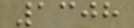1308
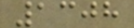1308
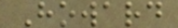Howard
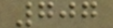707
